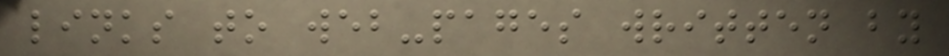links to web-pages written by
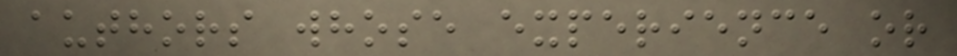authors whose experience or
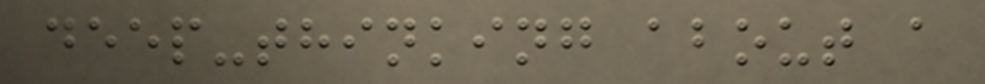deep-thinking about a
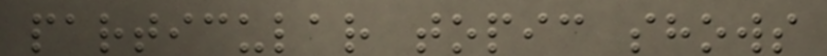particular topic shows
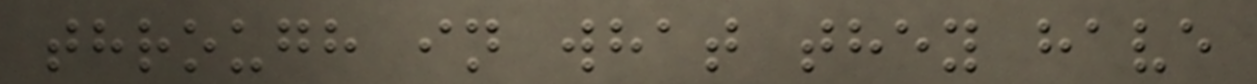through in what they have
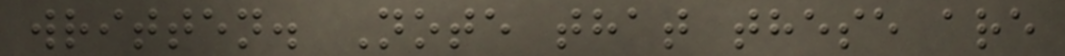written. Note that these are
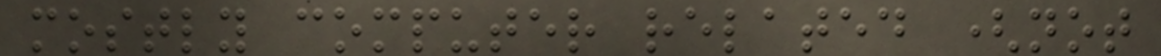mostly computer related (not
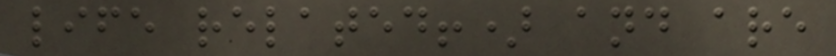life related!) and are
